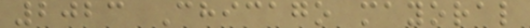2023 Chicago mayoral
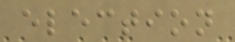election
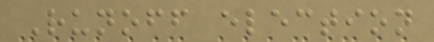Runoff election
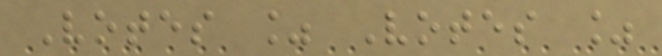Votes % Votes %
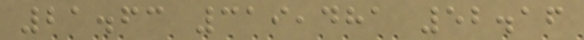21.63 319,481 52.16
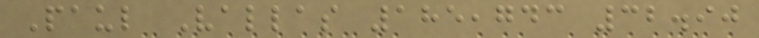Paul Vallas 185,743 32.90
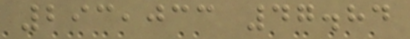293,033 47.84
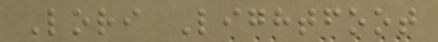Lori Lightfoot
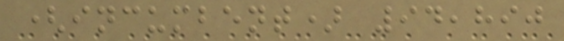(incumbent) 94,890
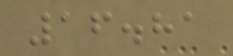16.81
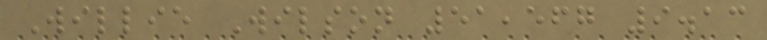Willie Wilson 51,567 9.13
